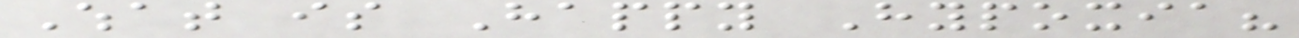What is Happy Hypoxia?
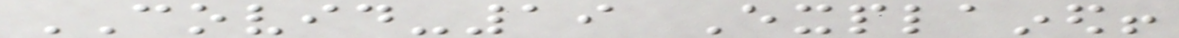COVID-19 Explained!
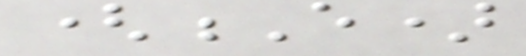(E)
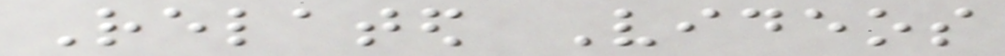Related Videos
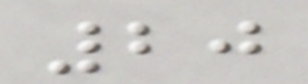20
